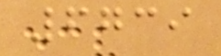6739
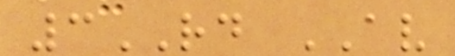3RD AV
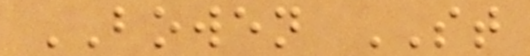BOWEN ST
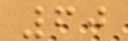60
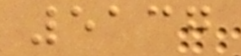5137
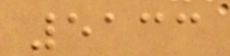5133
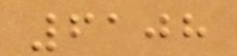6108
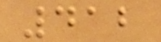412
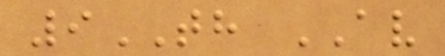9TH AV
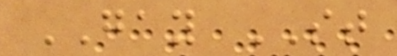GAY ST
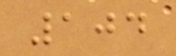104
